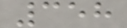358
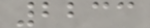2233
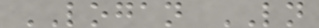LOGAN LN
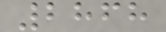2868
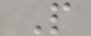P
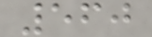560
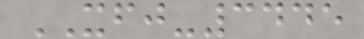XFJ-3445
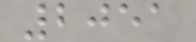2051
